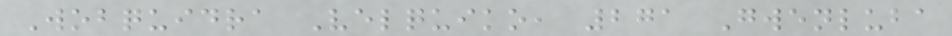Wobquidra Velquiko, 271 Gwenluba
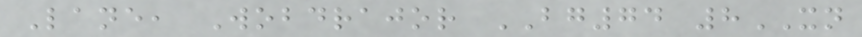Lane, Wobdrajor BG74 8XN
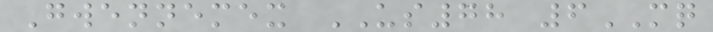Gwennemex US78 6MQ
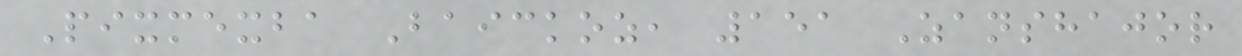Pixmexba Baickoz, 151 Zanshajor
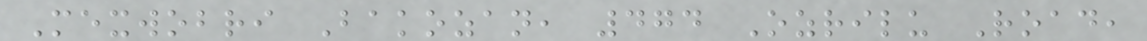Mexwobri Bakozan, 474 Ozrilu Road,
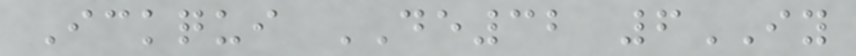Ickqui DE32 6IY
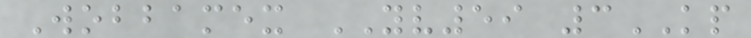Wobbamex YV59 3KP
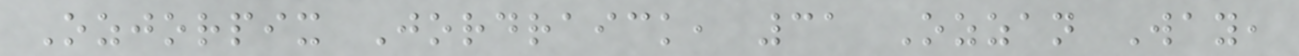Ozjorpix Jordraick, 31 Ozzan Way,
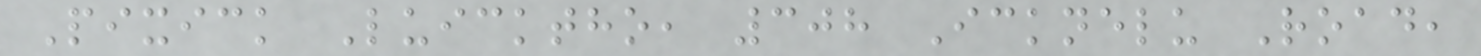Pixick Luicktho, 308 Icknelu Road,
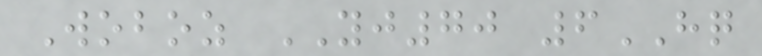Woboz YJ70 6HQ
